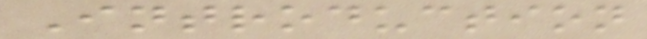Introduction
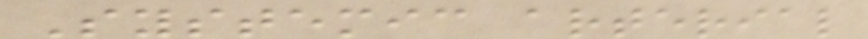Systemic arterial
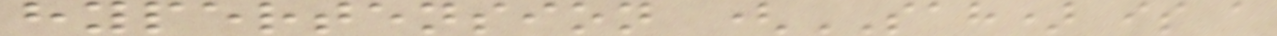hypertension (SAH) is a
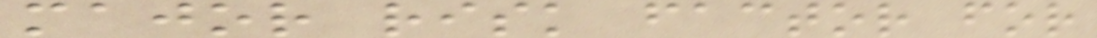major risk factor for
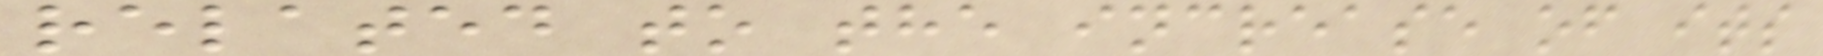related to the increase of its
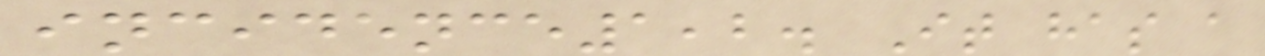incidence1,2. It has a
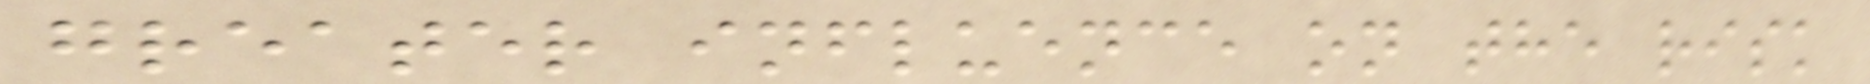greater influence on the risk
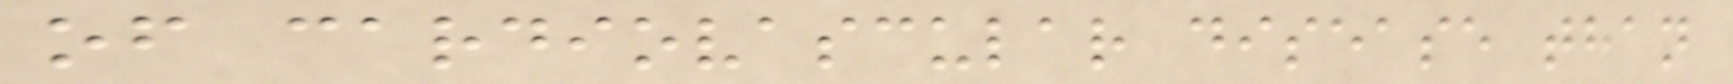of cardiovascular disease than
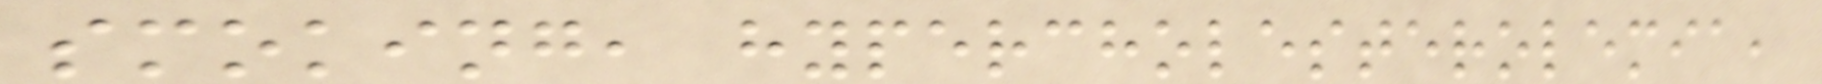smoking, hypercholesterolemia,
